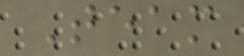Team
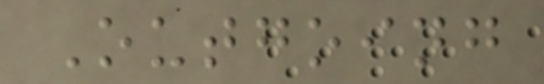Outgoing
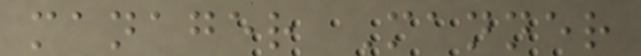manager Manner
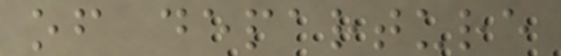of departure
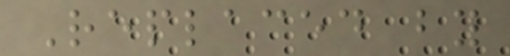Replaced by
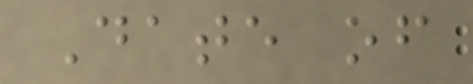Date of
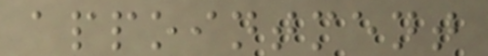appointment
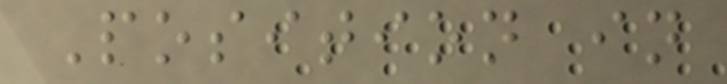Position in
